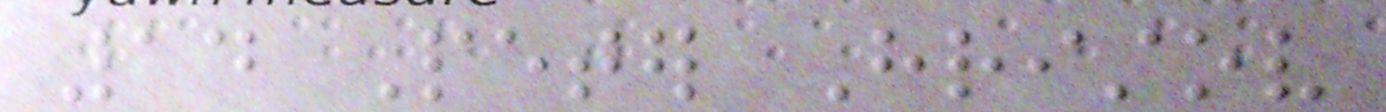14 Peter Hristov
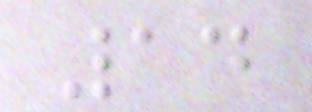14
